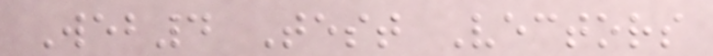Web4 Test Vectors
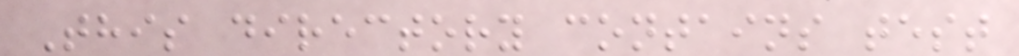This directory contains test
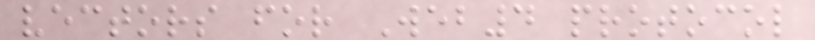vectors for Web4 protocol
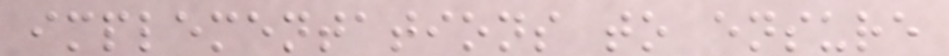implementations to ensure
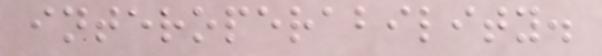interoperability.
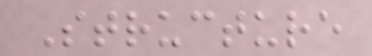Structure
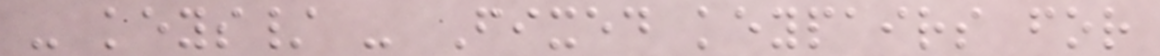- keys/ - Fixed keypairs for
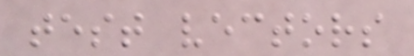test vectors
